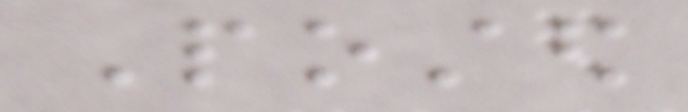Posted
